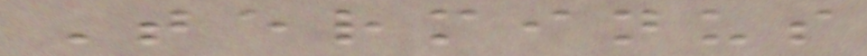Terminus
